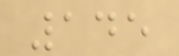145
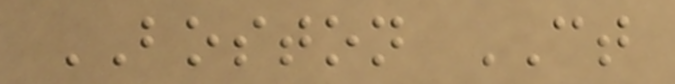BOSTON CT
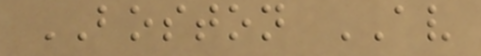BOSTON AV
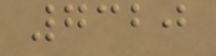7320
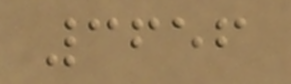3656
